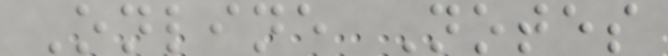Online Notes
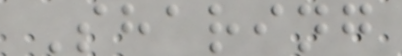Sharing
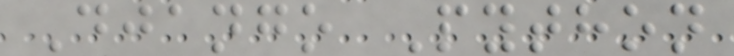Django Python
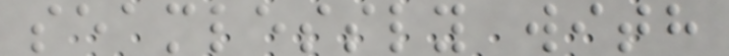seamlessly with
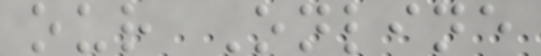our Online
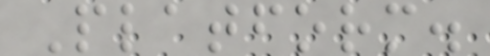Platform.
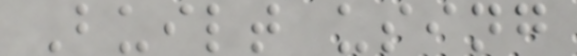Built using
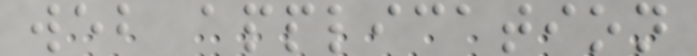web application
